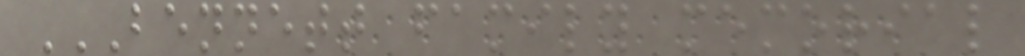BENNETT FAMILY MEMORIAL
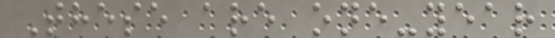These are one-year
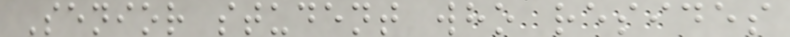Senior student who resides
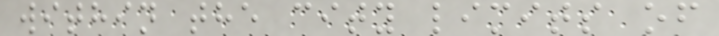within the city limits of
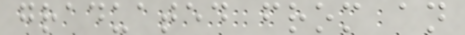graduated from an
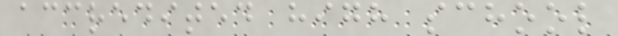accredited high school
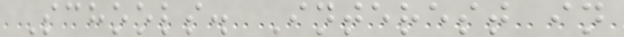Schools. Interest in
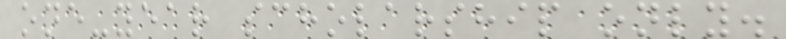one-year scholarship only.
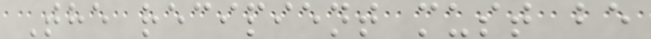The recipient must be
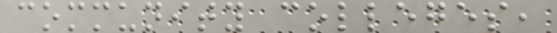community colleges,
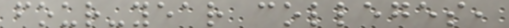four-year colleges,
